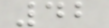42
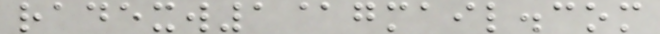radexw1@gmail.com
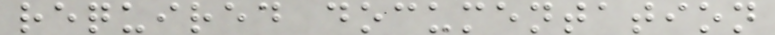required documentation
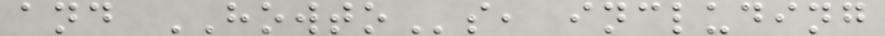and HOWTOs, including
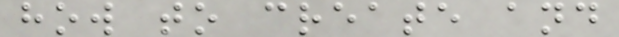how to create and
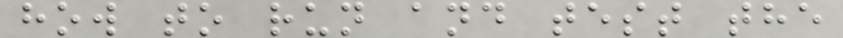how to run and test the
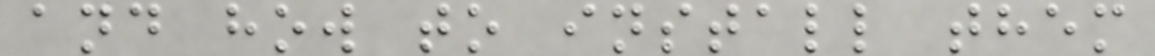and how to install them
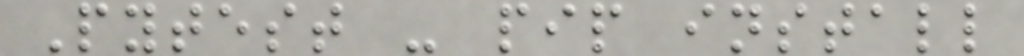Pytest - pip install
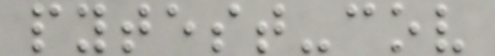pytest-cov
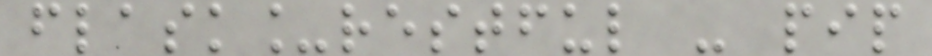flask_restful - pip
